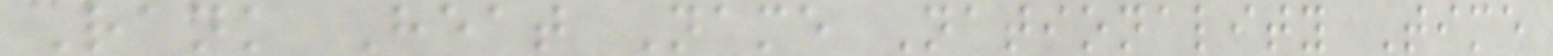Rank Heat Name Nationality Time
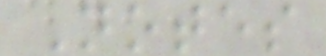Notes
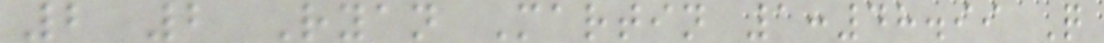2 2 Ryan Martin 1:48.99 Q
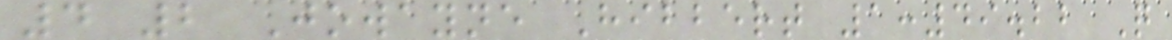4 2 Jowayne Hibbert 1:49.22 Q
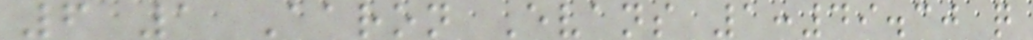6 1 Aaron Evans 1:49.30 q
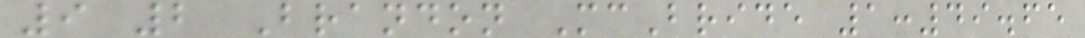9 2 Brandon McBride 1:49.65
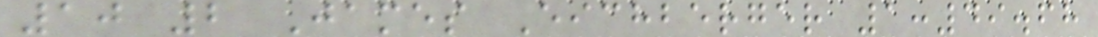10 2 James Eichberger 1:49.68
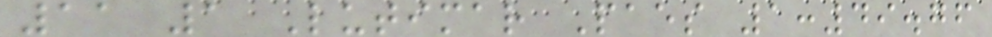11 1 Lutimar Paes 1:49.76
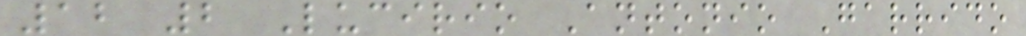12 2 Lucirio Antonio Garrido
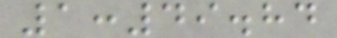1:49.84
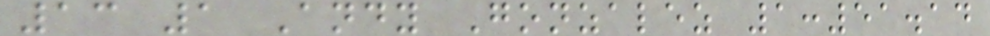13 1 Andy Gonzalez 1:51.14
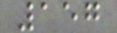157
